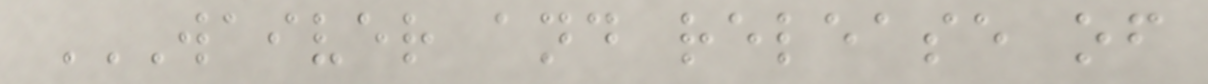WAIVER AND RELEASE OF
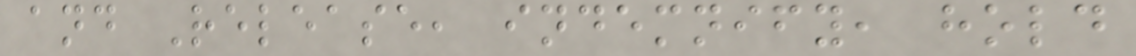and Release, indemnify, hold
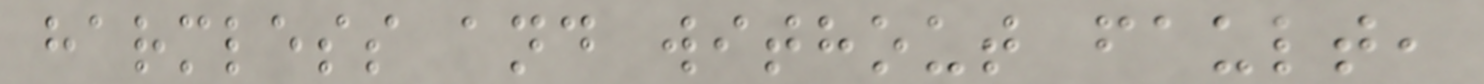harmless and without fault,
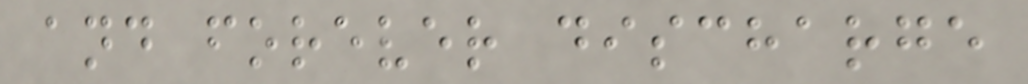and forever discharge
